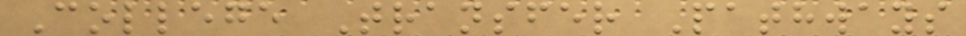College Transfer Pathways
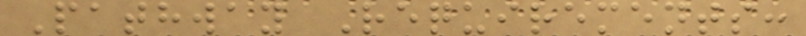Pathway Requirements:
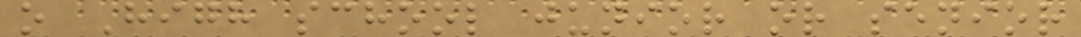o High school junior or senior
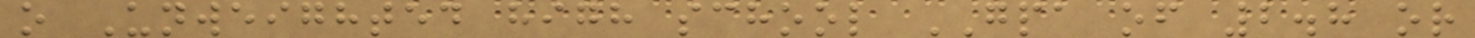o Unweighted high school GPA of 2.8 or
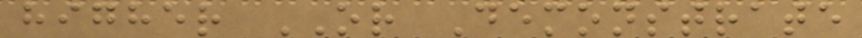higher OR Demonstrate
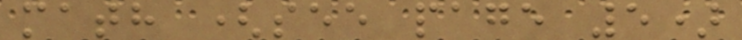math (see page 5)
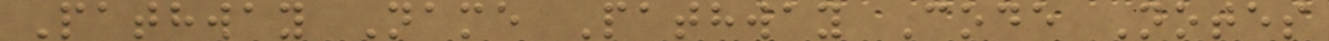Pathway Name Pathway Code Notes
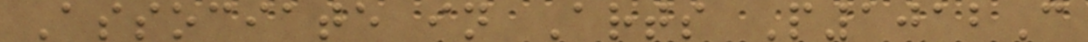Associate in Arts P1012C
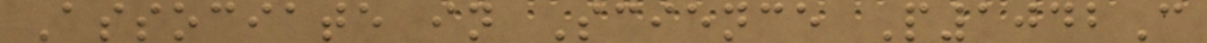Associate in Science P1042C
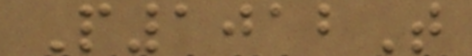P1012T
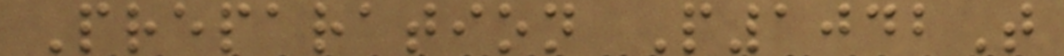Preparation P1042T
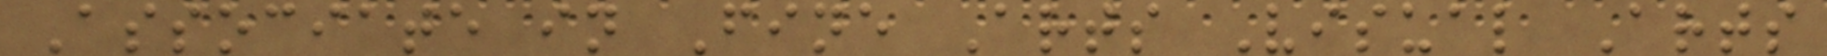Associate in Fine Arts Visual Arts
